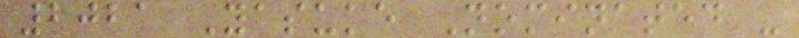2021 Yasuke Nominated -
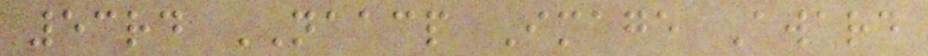53rd NAACP Image Award
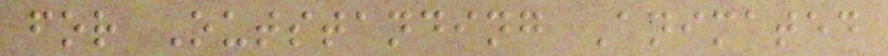for Outstanding Animated
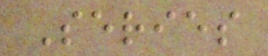Series
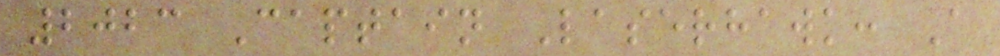2023 Captain Laserhawk: A
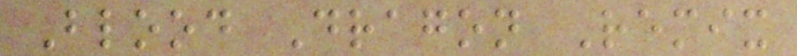Blood Dragon Remix
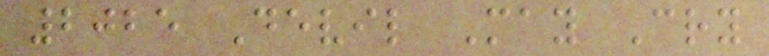2025 Devil May Cry
